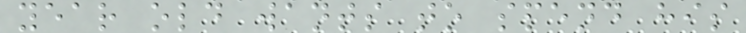year old wants to spend his
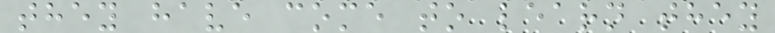they have come to learn they
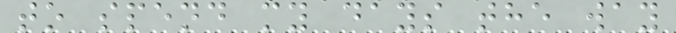to spend my days the way
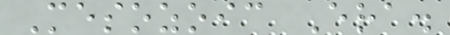Mesozoic Era.
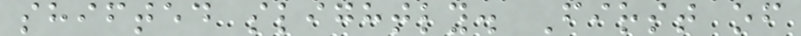shifted slightly. First of
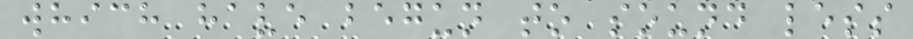which have begun to sound less
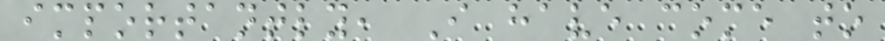importantly, I have come to
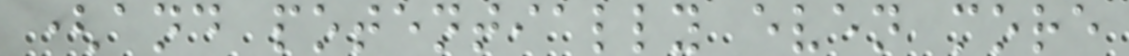(and potentially even more
